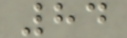84
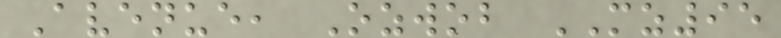Avenue, Ozwob MZ95
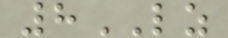8LZ
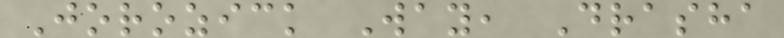Jorozick Way, Drasha
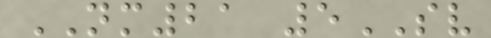NM21 5SV
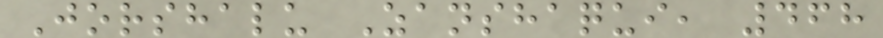Jorshalu Zanshaqui, 468
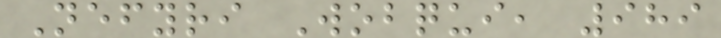Nefyri Wobqui, 989
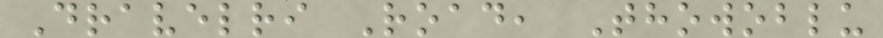Dravelri Road, Thowoblu
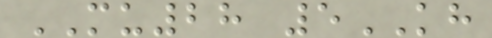MU28 5KH
